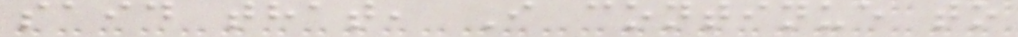said that, I continue to
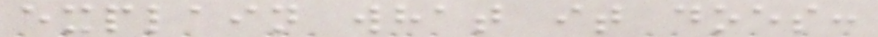explain what it does:
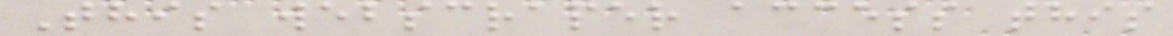This webscraper access this
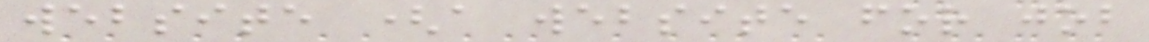website (a website for job
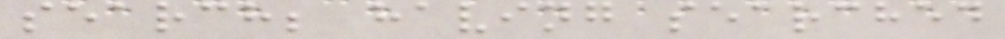search; having searched
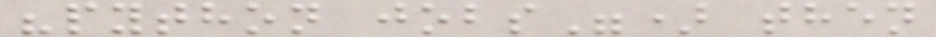"python jobs") then
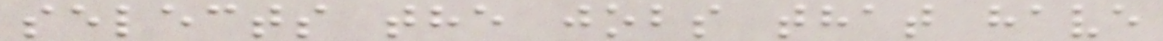selects the jobs that have
